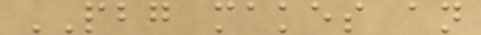PBG makes an
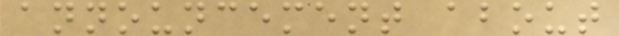announcement about
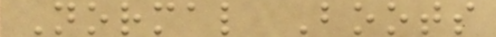Normal Boots
